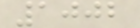1002
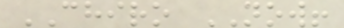CHIRO NOW!
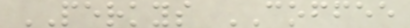PERKYS COFFEE
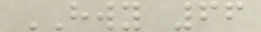HWY 66
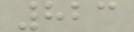823
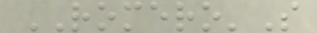ROMERO'S
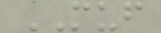MUF
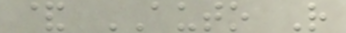& AUTO R
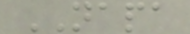NAPA
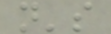n's
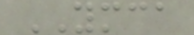YMCA
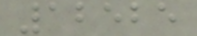12525
